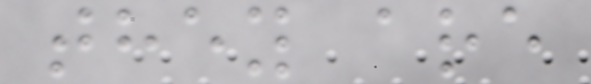they are
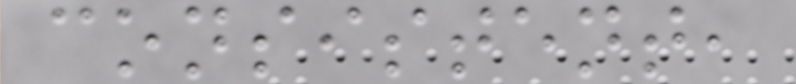consistent,
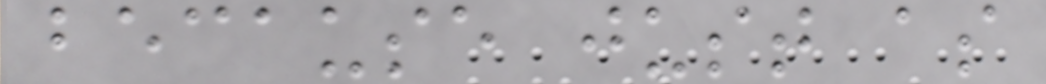because just as
